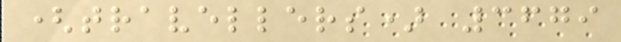(travellers) 3679
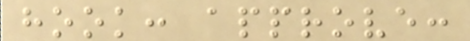hook: approve:
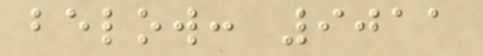below: 9011
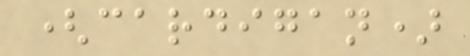(cardigan)
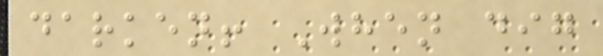darken! When dig
